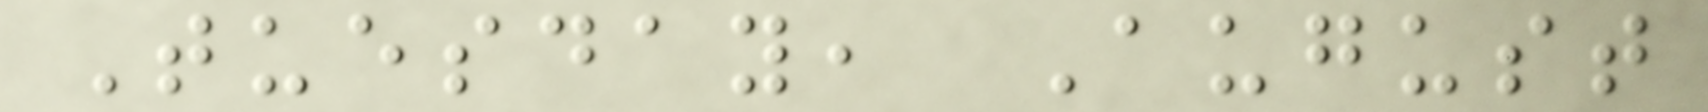Tuesday, August
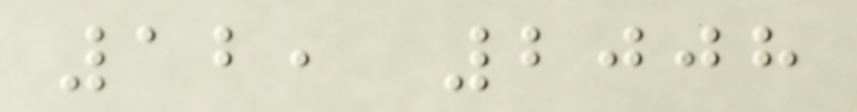12, 2008
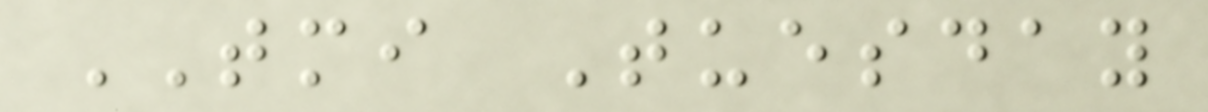TMI Tuesday
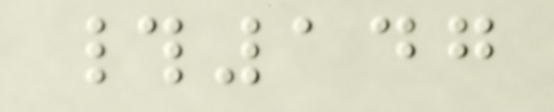#147
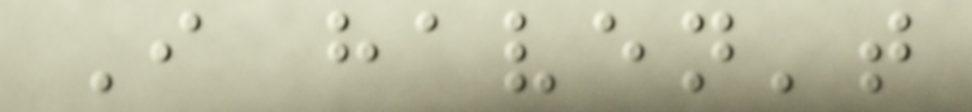I haven't
